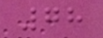78
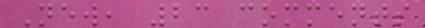New, 23 comments
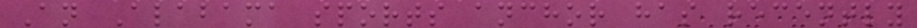An Alabama sports anchor has recently
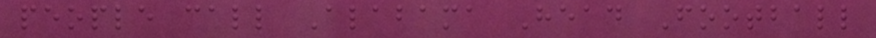people call Alabama Head Football
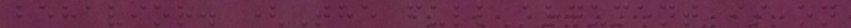behavior. (The full argument is on
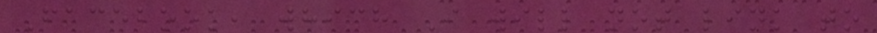Facebook, which I will not link to
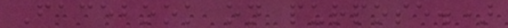Facebook on purpose.)
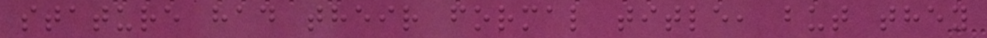stature had their formal title, but they
